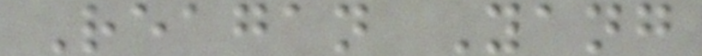Reagan Yang
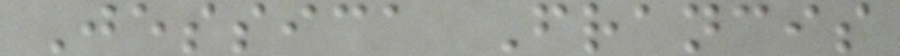Jessica Francis
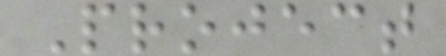Project
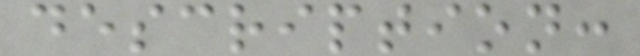description:
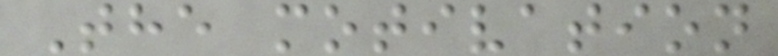The motivation
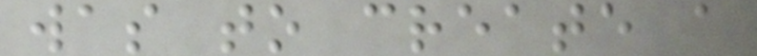was to create a
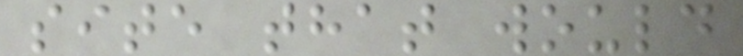site that would
